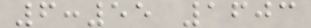6:55 1603
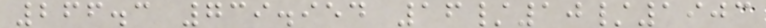266.3 739.954 16/10/1903
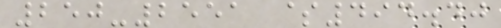250-2551 $494.40
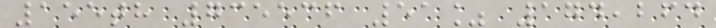155th 735536 51% 174,264
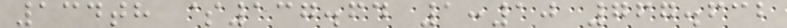134th $137.64 1:10 767.632
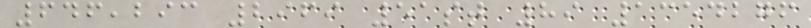646,293 2969 51st 89 1354276
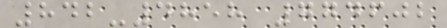842-4858 774602
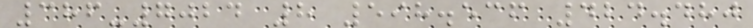386-7024 8 598.536 424.480
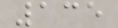135
